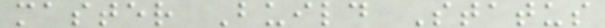master Build Status
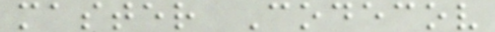master Codecov
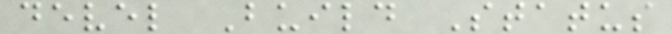devel Build Status
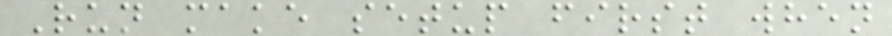Run make setup first when
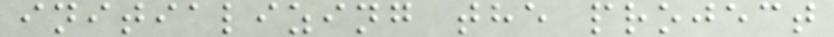initializing the project
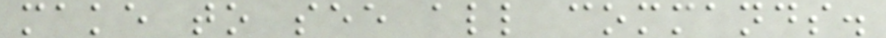make to see all commands.
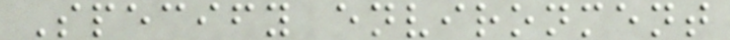Specify environment
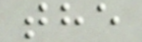the
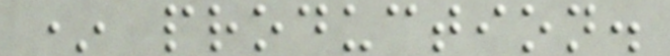* production.
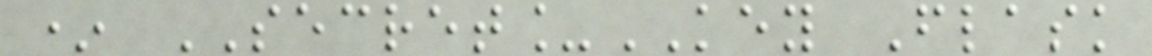* SECRET_KEY Flask
